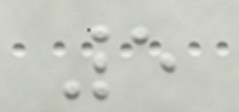5
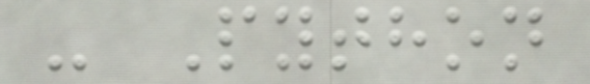- Python
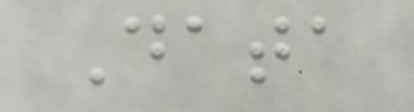Data
